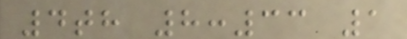4th 8:33 1
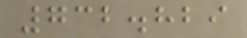732.829
